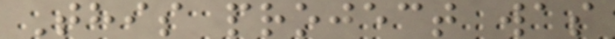This project was
